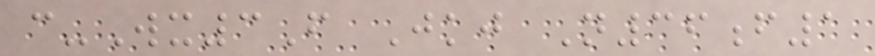c-Wx3F Jkj N36f1
